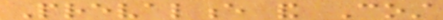Prevalence and Cost
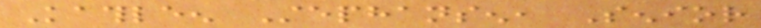Kathleen Stephansen, Senior
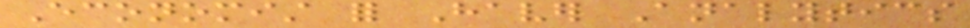Economist for Haver Analytics
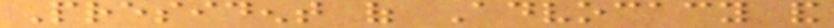President of Advocacy and
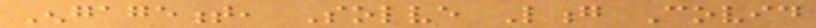Engagement, Solve Long Covid
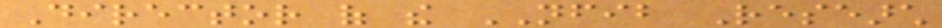Director of the NFIB Research
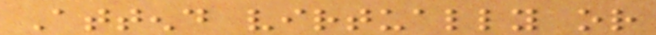Attend virtually or
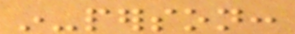in-person:
